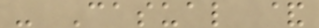- Casual &
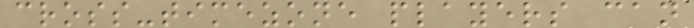cross-timezone players can
